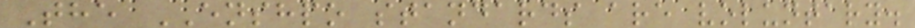The ENSHPO standards are voluntary.
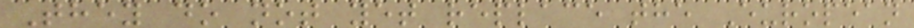They do not yet replace the European
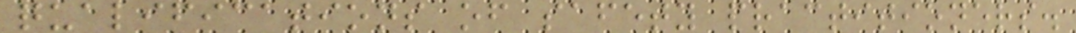qualifications of safety practitioners.
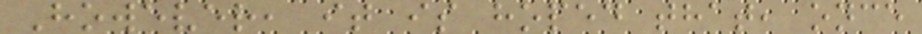However, it is hoped that, once
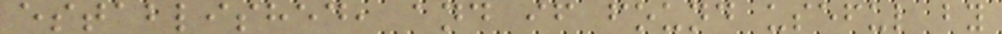established, and if found useful by
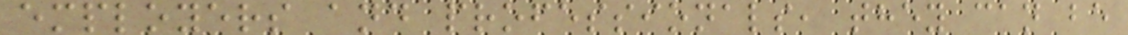employers and professionals, they can be
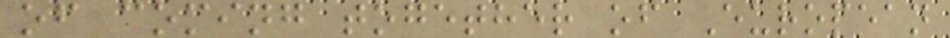of coming together of European
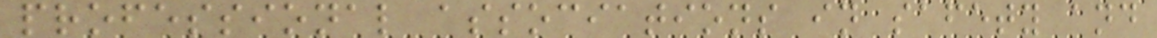professional associations in safety and
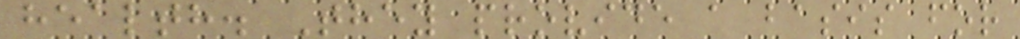health. They provide a basis for
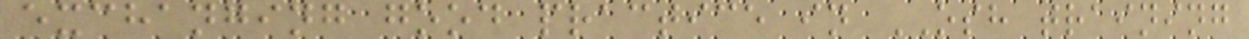exchanging good practice in OSH training
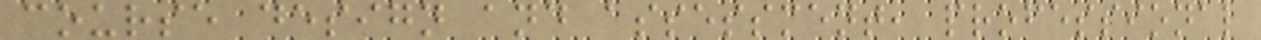course design and assessment, professional
